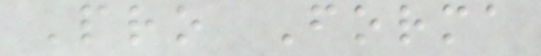Pro Forma
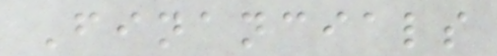Financials
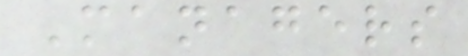Managers
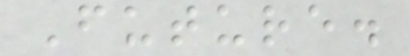Future.
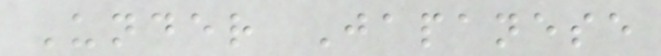Under Japanese
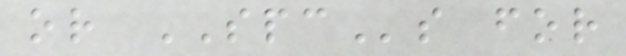or SPCs for
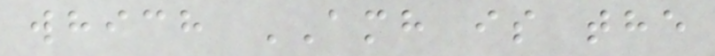which AMH is the
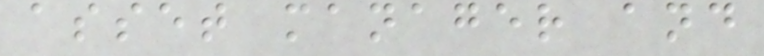asset manager and
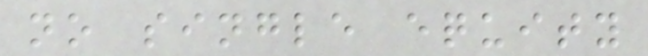no single equity
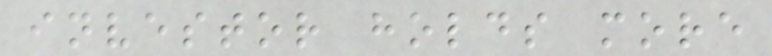investor holds more
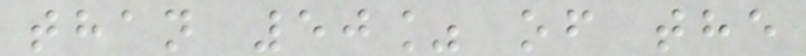than 50% of the
